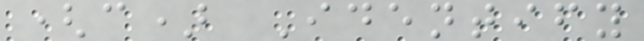(c) Identify
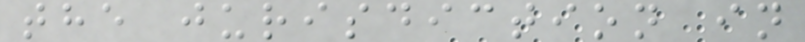the jurisdiction in
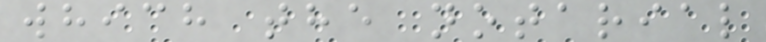which the notarial
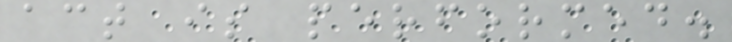act is performed.
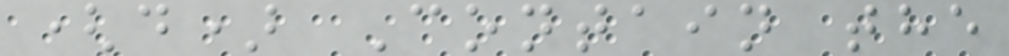(d) Contain the
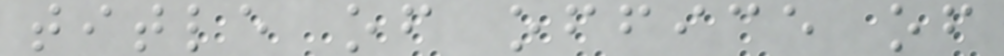title of office of
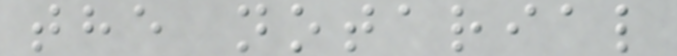the notarial
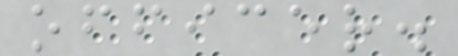officer.
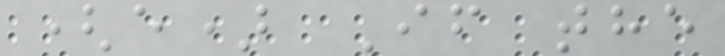(e) If the
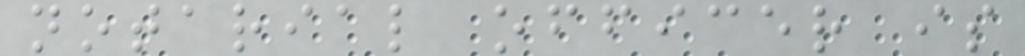notarial officer is
